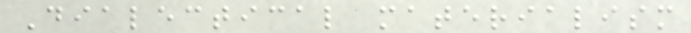Dialectical materialism
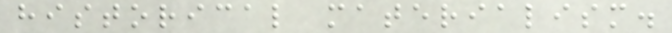historical materialism.
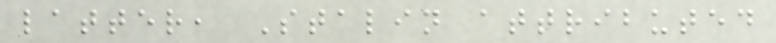latter, Stalin attributed
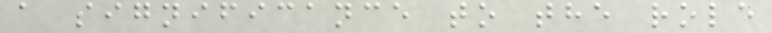a significance to the role
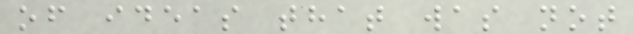of ideas that was not
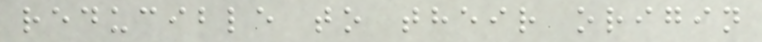reducible to their origin
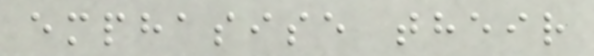emphasise their
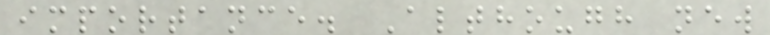importance. Although new
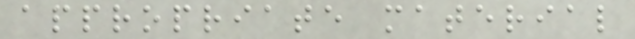appropriate material
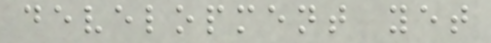development yet
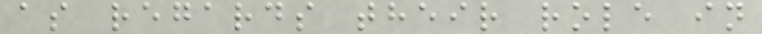as regards their role in
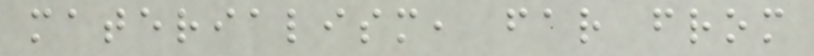materialism, far from
